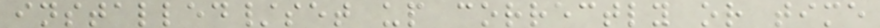installed/set up correctly or time
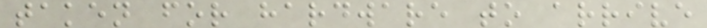taken for hardware to arrive
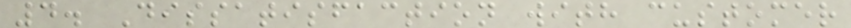4. Dissatisfaction with customer
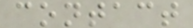contact
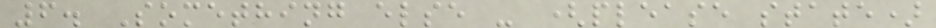6. Something else - (please state)
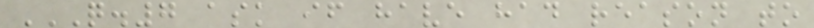Q.7 ASK IF HAVE HAD REASON TO
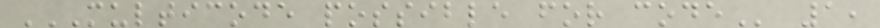MULTICODE POSSIBLE FOR CODE 1,
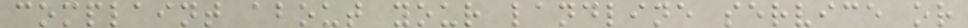complaint about your landline service or
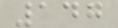147
